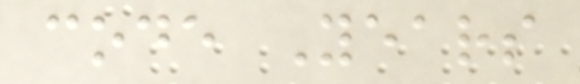code Years
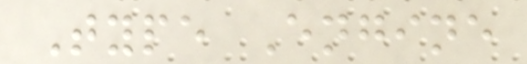Type Engine
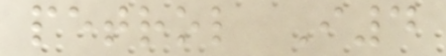petrol I4
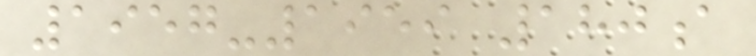1957-1959 180a
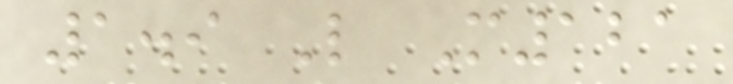1.9 L M121
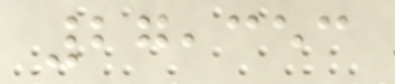27,353
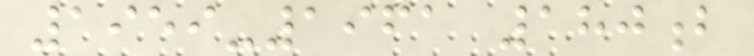1959-1961 180b
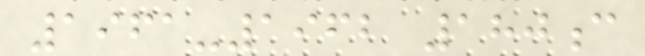1961-1962 180c
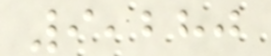9,280
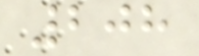208
